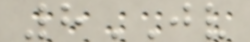8JV
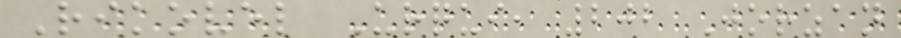Rikovel Urqui, 202 Jorzan
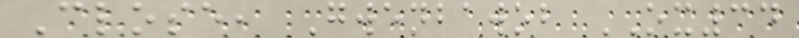Close, Gwenbawob OX34
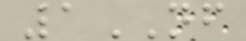1NF
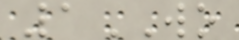1WO
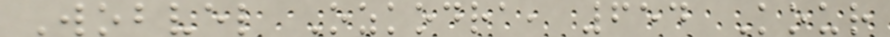Wobvel Ozkodra, 654 Kour
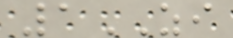1ZI
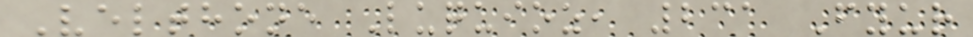Velthone Luquioz, 231 Fyur
